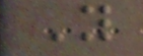You
